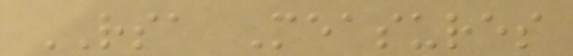RSA Measures
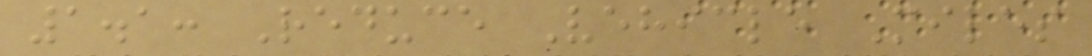1.1: Reduce Vehicle Miles
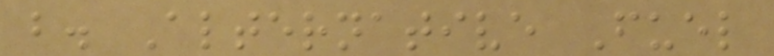b. Alternative Fuel
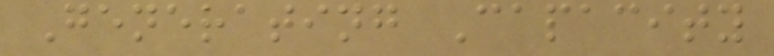Generating Capacity
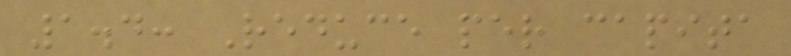1.4: Reduce per capita
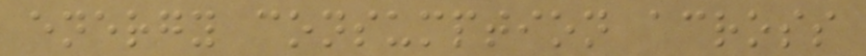energy consumption across
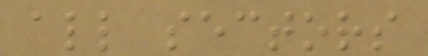all sectors
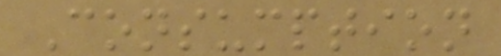Consumption
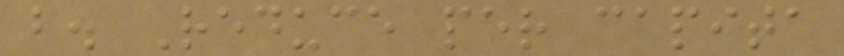b. Reduce per capita
